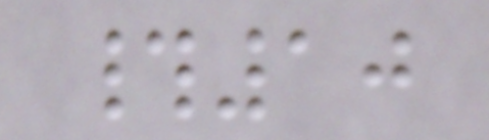#10
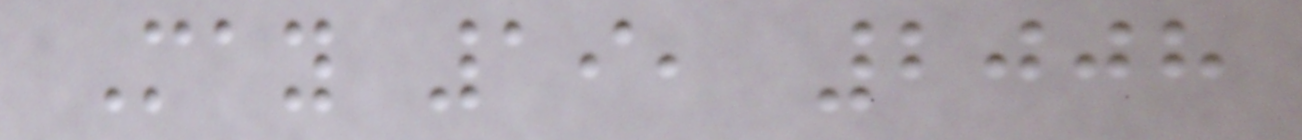May 19, 2008
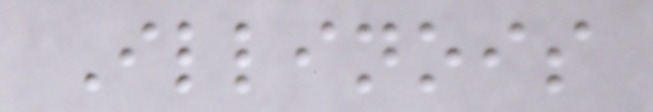Illinois
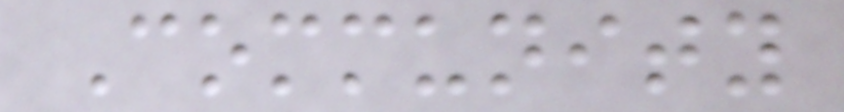Community
